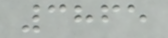3865
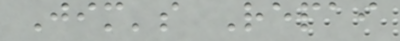Jim's Repai
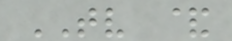TV &
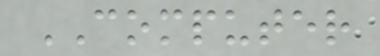COMPUTER
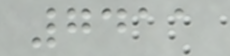7411
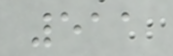511
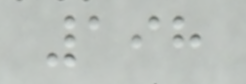198
